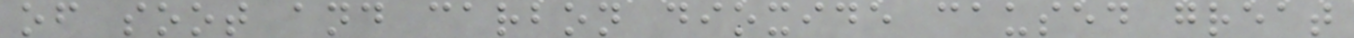of soot and carbon dioxide caused great
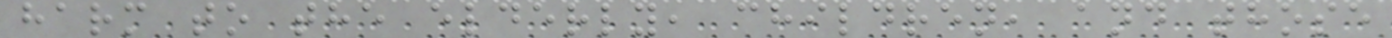harm to the elderly, children, and those
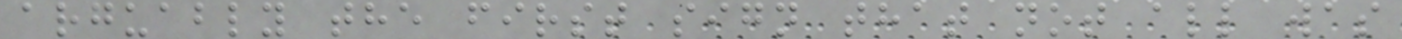arguably the first sign that not all was
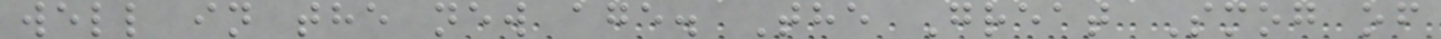well in the new age. The Great Smog of
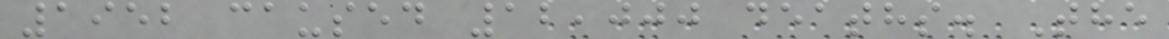1952 caused 12,000 deaths. The
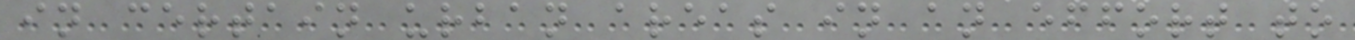in certain urban areas in an effort to
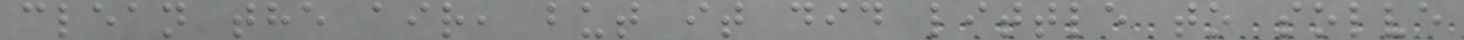clean the air, but it did little to solve
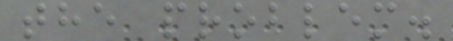the problem.
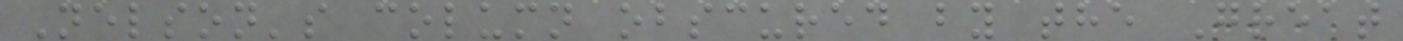Nelson's column obscured by the Great
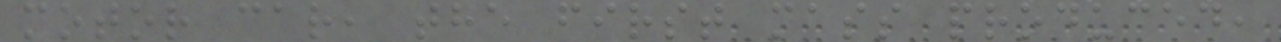motor car, the first mass produced,
